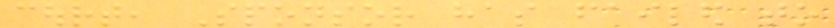court, Sponsor has failed to
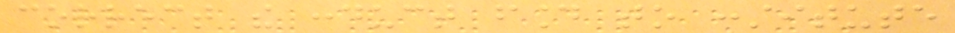correct the conduct found to constitute
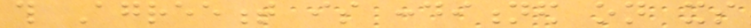this Agreement is conditioned on its
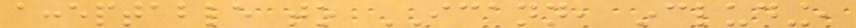acceptable to ICANN, including,
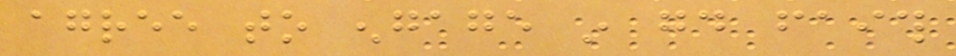agree to engage in good faith
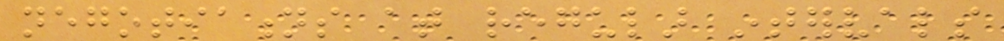negotiations at regular intervals
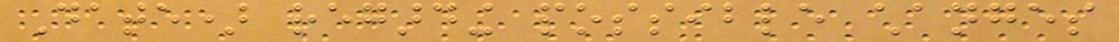Date) regarding possible changes
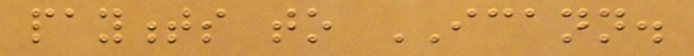payments to ICANN.
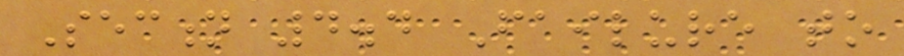Section 4.4 Failure to
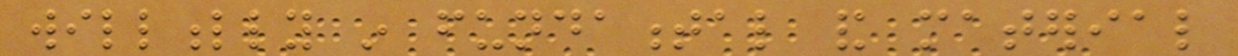willfully in fundamental and material
